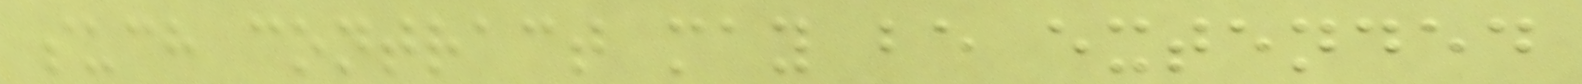such contract may be extended
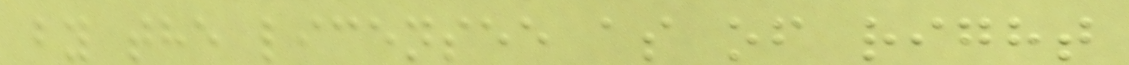by the licensee as of right
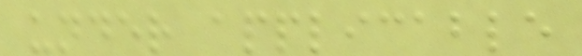under applicable
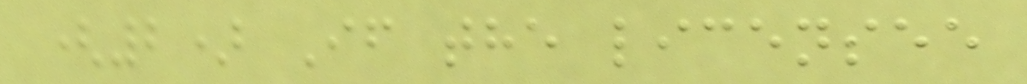(2) If the licensee
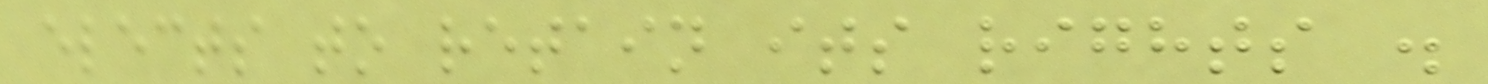elects to retain its rights .
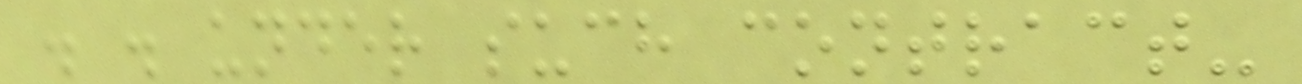. . under such contract-
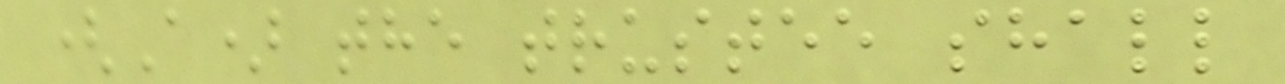(A) the trustee shall
